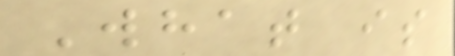What is
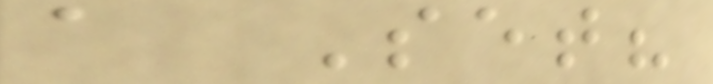a Set?
